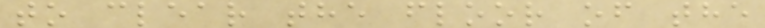to clear the floor of the
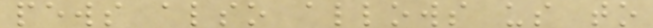pews also allows us to
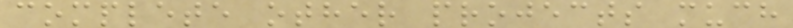complete other projects much
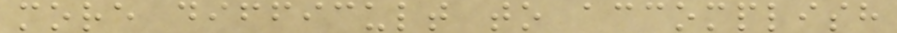more difficult to accomplish
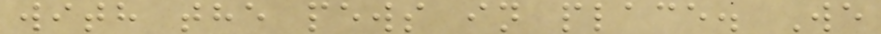with the pews in place. We
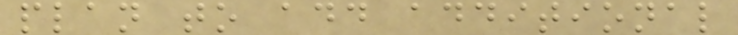plan to add additional
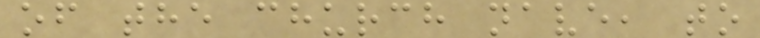of the church nave, to
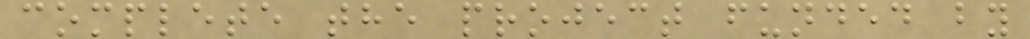complete the project funded by
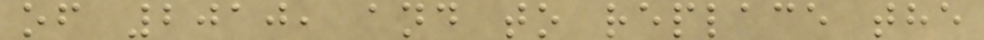of 2010, and to replace the
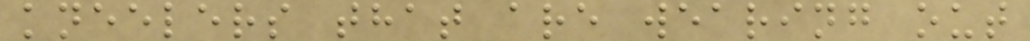kneelers that are wearing out
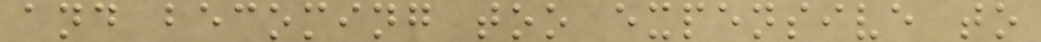and becoming too expensive to
